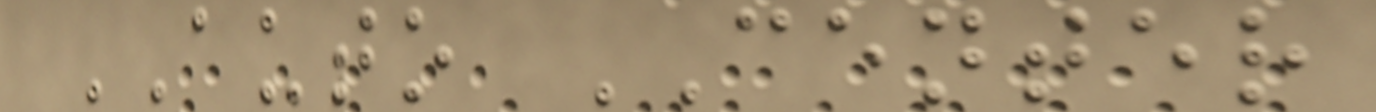AUTO CENTER
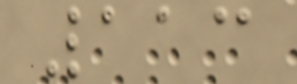113
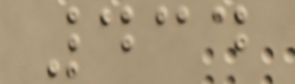434
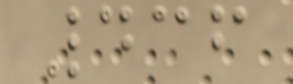436
